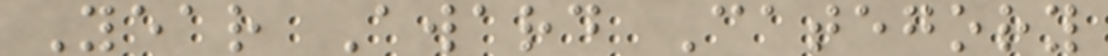Year Award Category
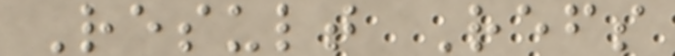Result Refs
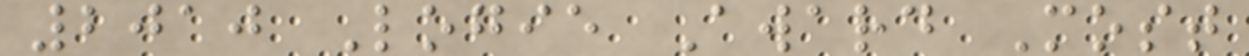2010 Logie Award Most
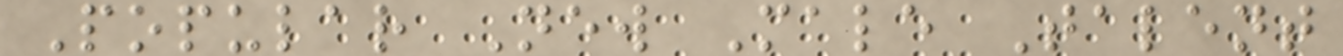Popular New Male Talent
